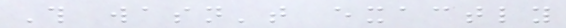This wasn't exactly
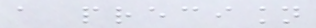a precision
